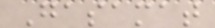Gasamat
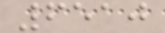6510
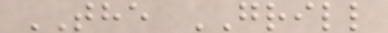THE GRILL
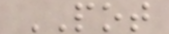POT
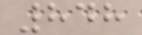848
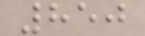850
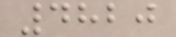4820
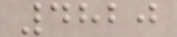4820
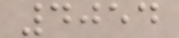4054
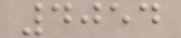4054
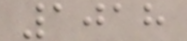1018
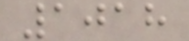1018
